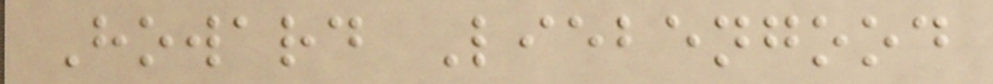Howard Liebengood
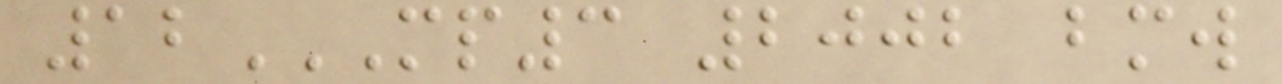12MP3 2002 BMW
